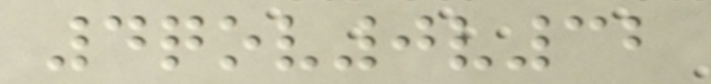4qov0v32
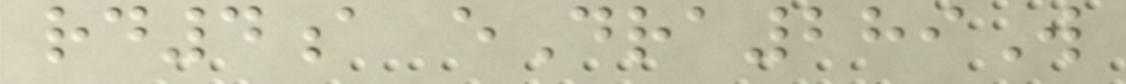rd4a eDra289W
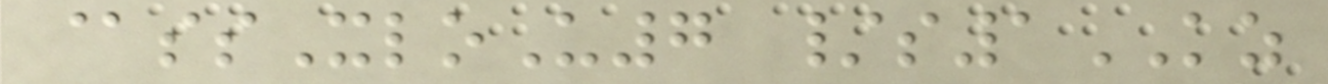@ssXloU7 /s1KZ
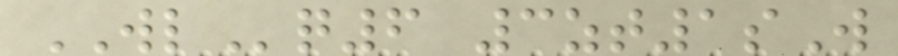WLq6 3zt1sW
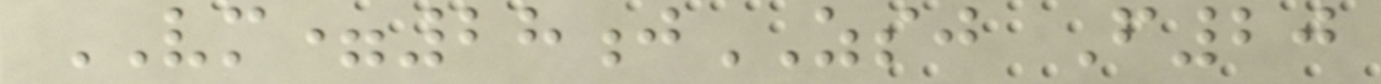VM=28jZSJ F20
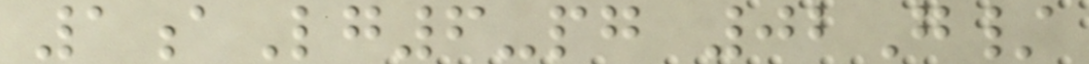1aLg6-pg 02G/
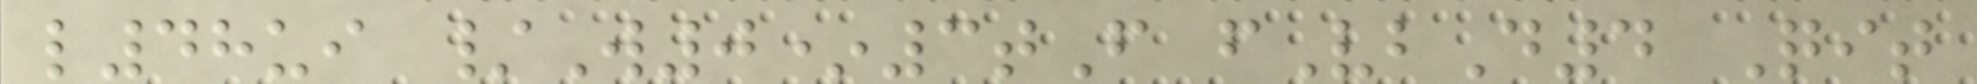l48ui /W0*3tF fVbD4 Qit
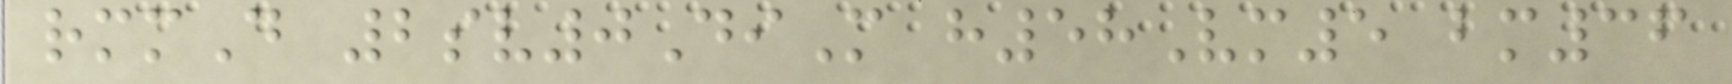rmmD 2sv0DiM h58Vm5 bm36
